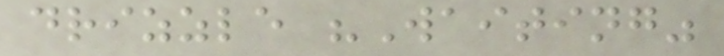drizzle "Waiting"
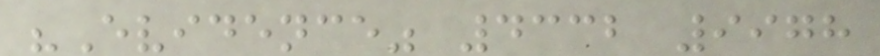"Evidence" 4332 9978
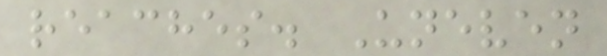reaches. Uneven
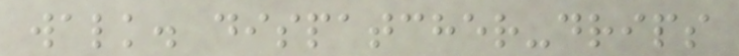walk. dispatcher-drips
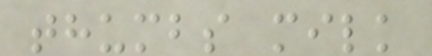thumbs milk
